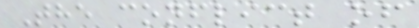The conflict of
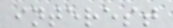interest
